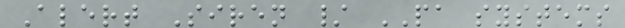Alert Siren / PA systems
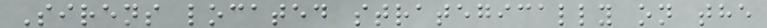Sirens located strategically on the
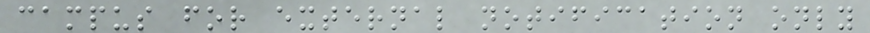campus for external notification only
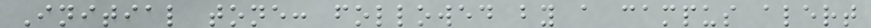Initial tone: followed by a campus alert
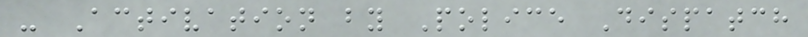- Activation by Police Dispatch
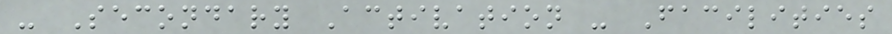- Secondary Activation - Facilities
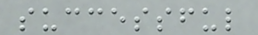successful
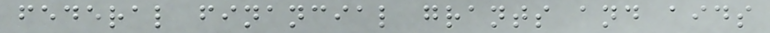federal financial grants and aids
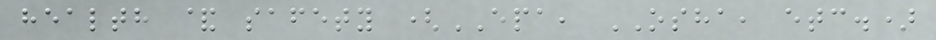health & safety (EPA, OSHA, etc.)
